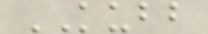KUBB
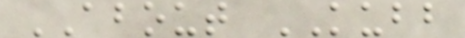ABOUT KUBB
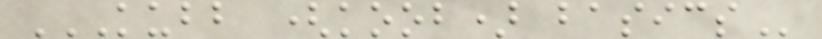KUBB (KOOB) BASICS
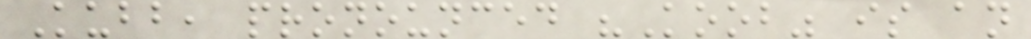Kubb, pronounced "Koob" is an
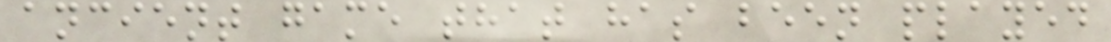ancient game that has been played
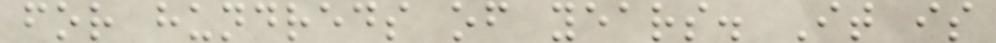for hundreds of years. It is
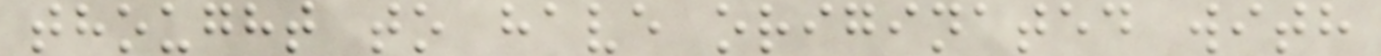thought to have originated with
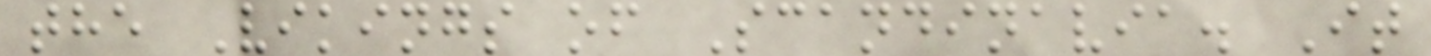the Vikings of Scandinavia. It
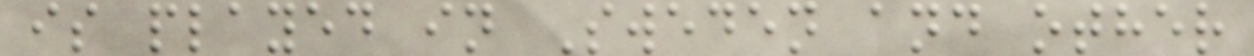is played in Sweden and other
